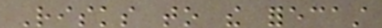Risks to the forecast
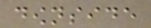downside
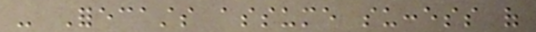- Forecasts assume success of
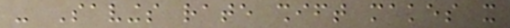- Savings rate shift makes it
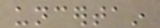uncertain
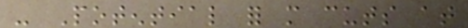- Potential for more cuts at
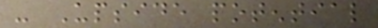- Upside potential
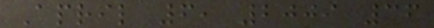April 6, 2009 36
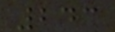243
